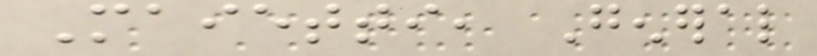Maietti, General
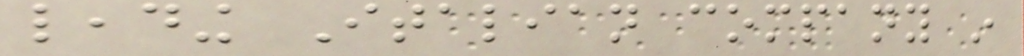leading Italian company in
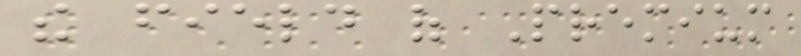the field of Premium
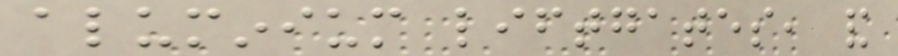aluminium liftgates, and
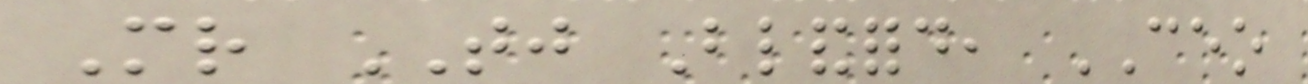Mr TJ Blandford, CEO
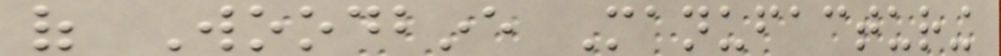of Woodbine Manufacturing
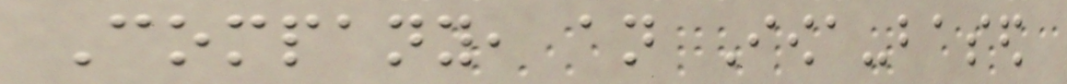Company, an Iowa-based
